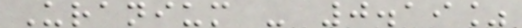Uranium - 0.19%
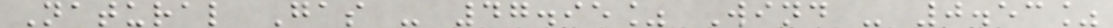Natural Gas - 47.95% Wind - 0.53%
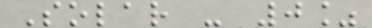Solar - 0%
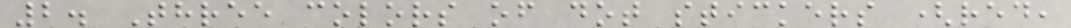2. Three colors of dot stickers (red,
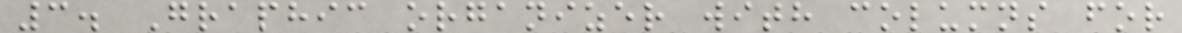3. Graphic organizer with columns for
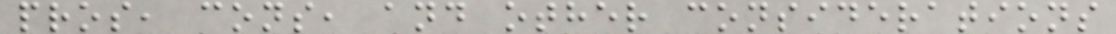pros, cons, and other considerations
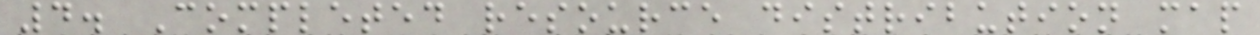4. Completed resource distribution map
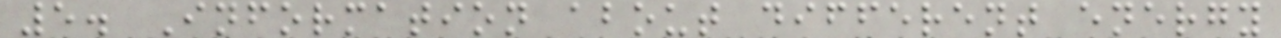5. Information about different energy
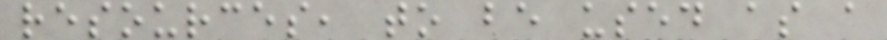resources, to be used as a
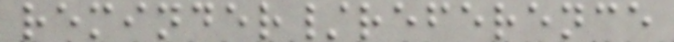reminder/reference
